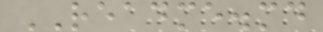README.md
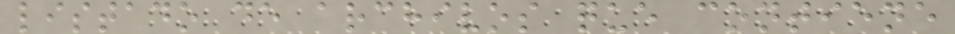listado de archivos que contiene
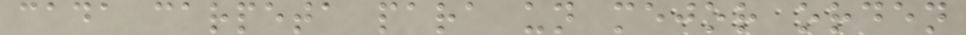cada carpeta para un mejor orden
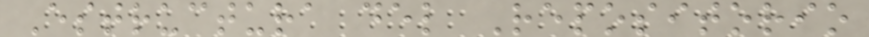Estructura del Repositorio
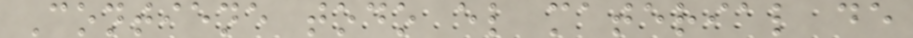Contiene todo el material de
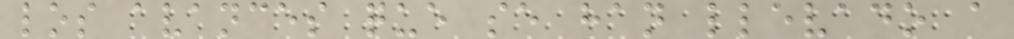los avances que se han llevado a
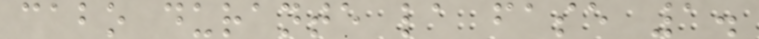cabo durante la fase 1.
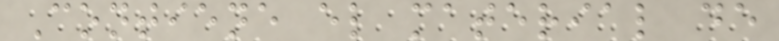Contiene el material de
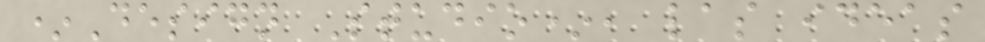*Design Studio*, las ideas
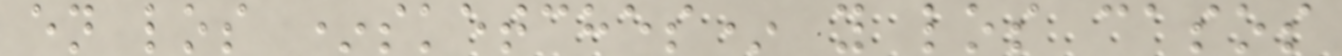en los *sketches* y los casos
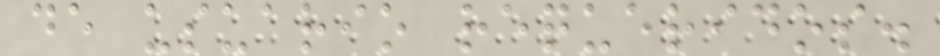de usuario requeridos.
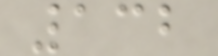132
